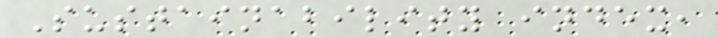Sustainability index,
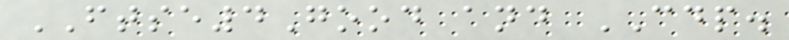FTSE4Good and CDP.
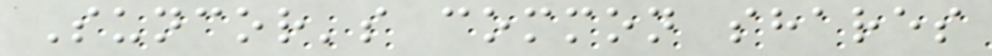Suncor's common shares
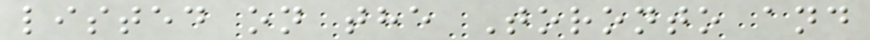listed on the Toronto and
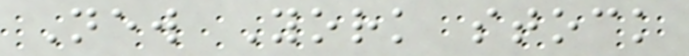New York stock
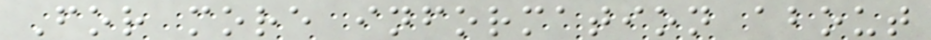For more information about
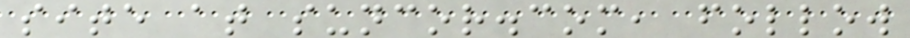site at suncor.com, follow
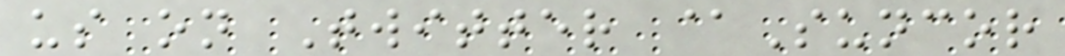us on Twitter @Suncor
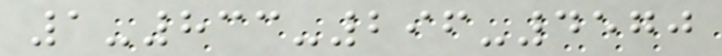1-833-296-4570
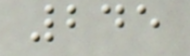245
